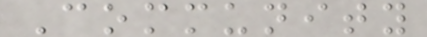Community
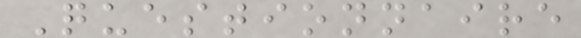Questionnaire
